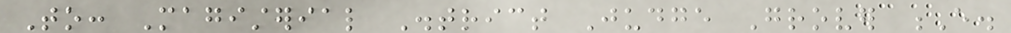To: Magisterial District Judge Grover E.
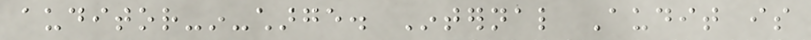auditor-in-charge. Internal Audit is
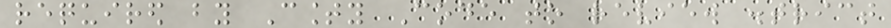required by County Code to review district
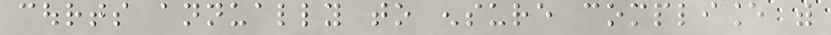courts annually to ensure compliance with
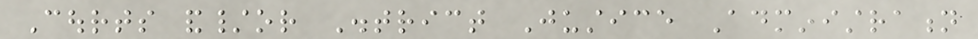Courts and/or District Justice Administration
